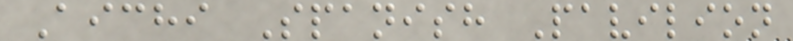Aichi Spanish Pavilion
